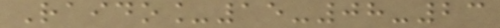Raido_15-08-23
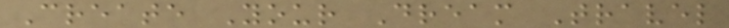Create Your Dream Travel
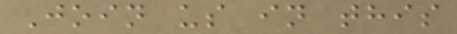Join us in this
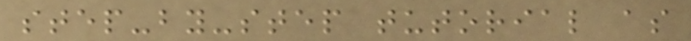step-by-step tutorial as
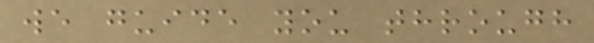we guide you through
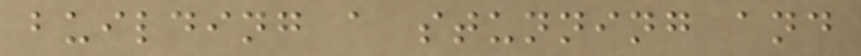building a stunning and
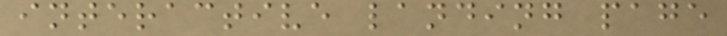interactive landing page
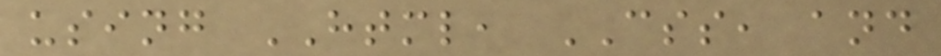using HTML, CSS, and
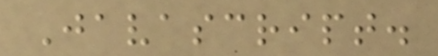Javascript.
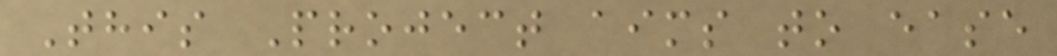This Project aims to ease
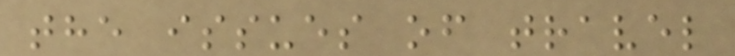the issues of travel
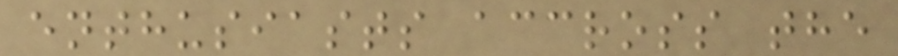enthusiasts accross the
